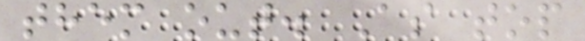them out. As top
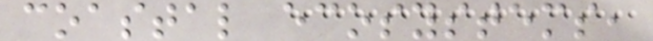coastal ecosystems,
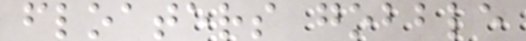floaters gobble
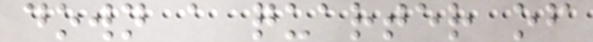down a quarter of
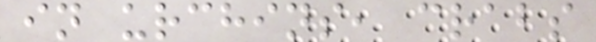in urchins, crabs
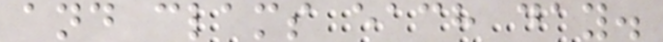and clams each day.
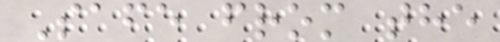Safe from the
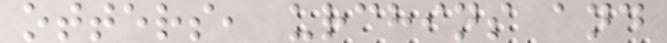otters, urchins and
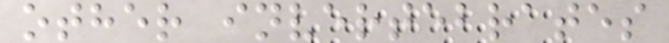other invertebrates
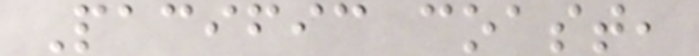Pacific coast,
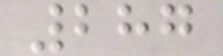287
